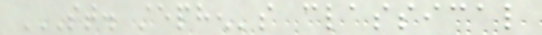ST. STEPHEN'S CLASSICAL
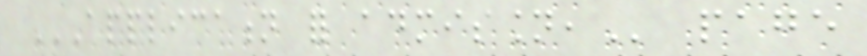APPLICATION FOR ADMISSION, page
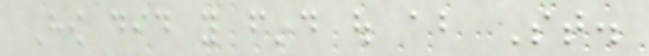How did you find out about St.
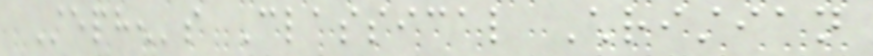Stephen's Classical Christian
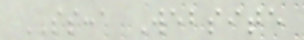SSCCA Website
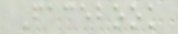Facebook
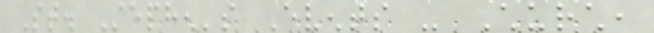St. Stephen's Events - Church,
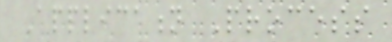Application Process
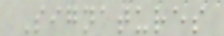Signatures
